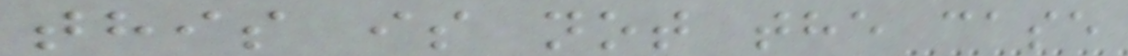this is not the case
